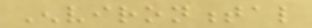Environmental
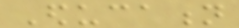Education
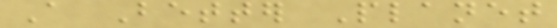A Better Planet
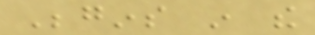Begins in the
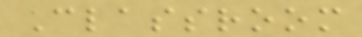Classroom
